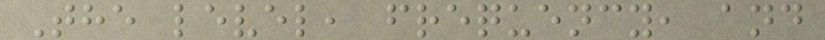The level, frequency, and
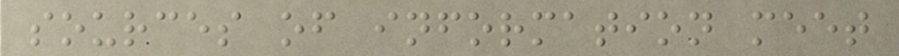sources of information meet
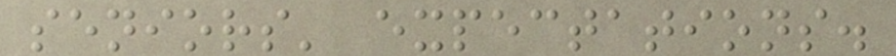seniors' expectations.
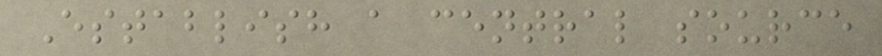Establish a central source
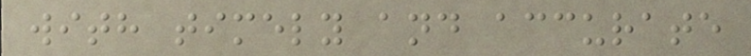with timely and accurate
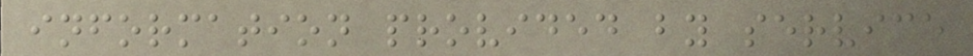information provided by service
